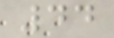44
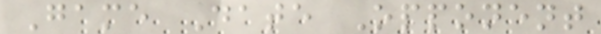Game Date Opponent
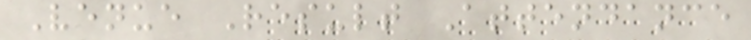Venue Result Attendance
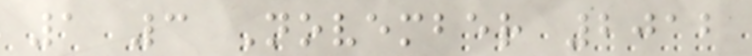1 3 November 2012
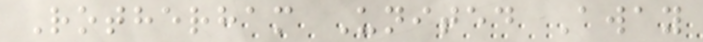Rotherham United Away
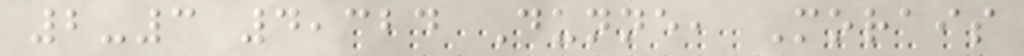2-3 4,324 Dunne, Morais
